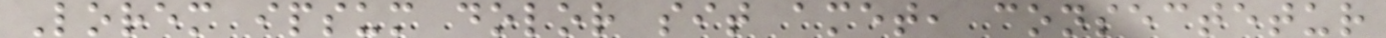Lorem ipsum dolor sit amet, consectetur
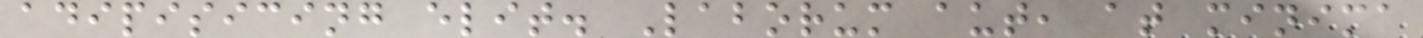adipisicing elit. Laborum aut, at minima
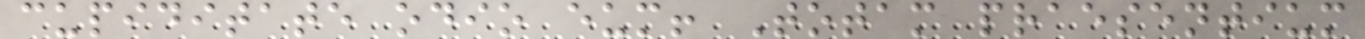cupiditate odio eum! Totam praesentium
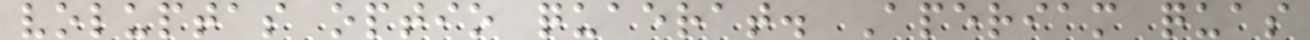voluptas optio quaerat. Aperiam quas
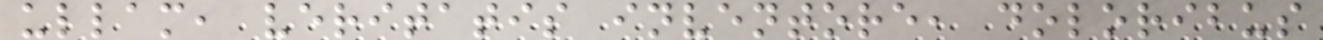ullam, veritatis inventore, doloribus
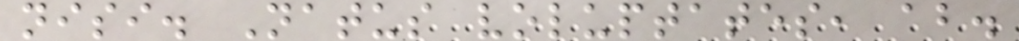nisi. Natus voluptates, ab.
